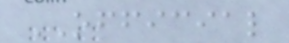OFFICIAL
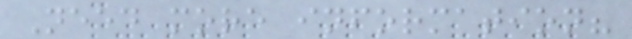Need more information?
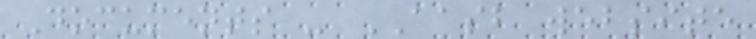Documents - AASB website
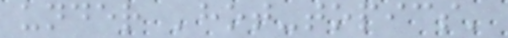under 'hot-topics'
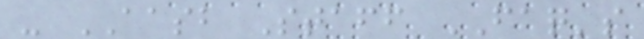- AASB Staff FAQ's
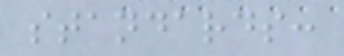standards:
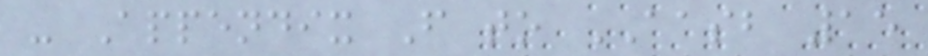- Appendix F to AASB 15
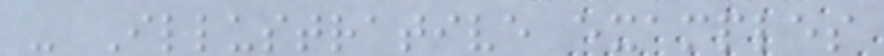- Illustrative examples
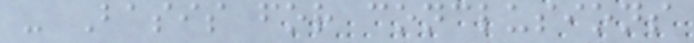- Basis for conclusions
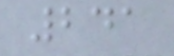241
